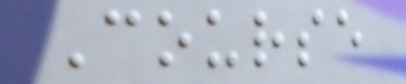Course
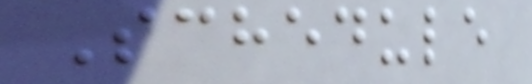Schedule
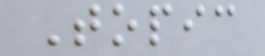Topic
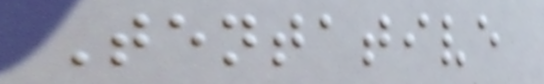Tentative
